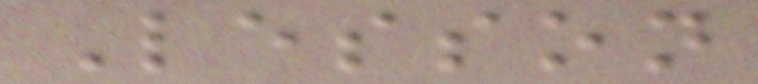Lesson
